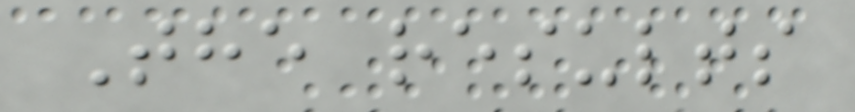The results
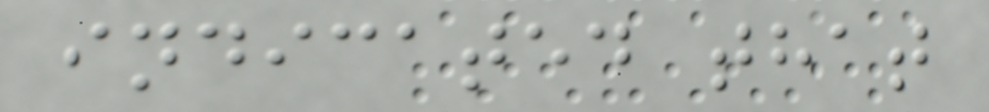indicated that
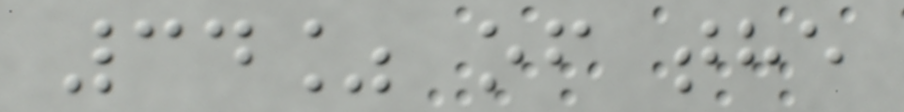34% of the
